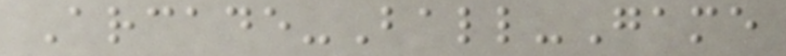Arcade-Ball-Game
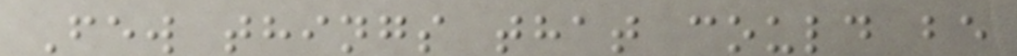Few things that could be
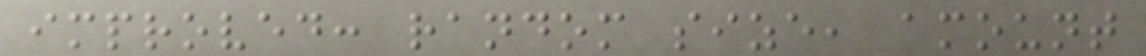improved: random size, amount
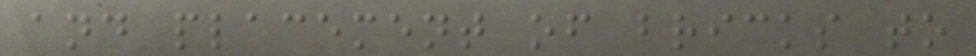and placement of bricks to
